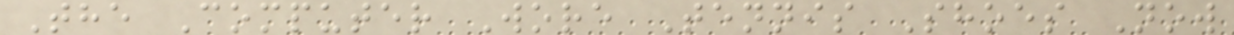The Computer Wore Tennis Shoes Now
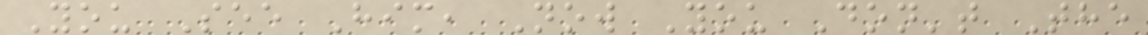You See Him, Now You Don't The
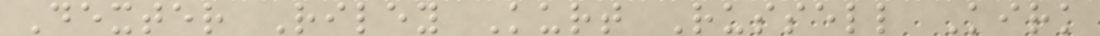Dexter Riley Kurt Russell Kirk
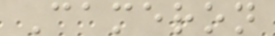Cameron
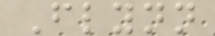Flynn
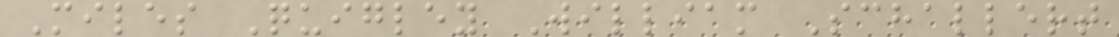Miles Quigley William Schallert
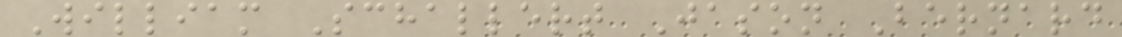William Schallert Jason Bernard
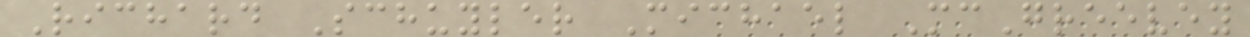Richard Schuyler Michael McGreevey
